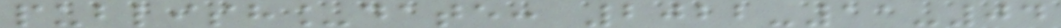publish_date: 2022-11-04
